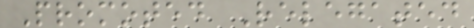Promoted Relegated
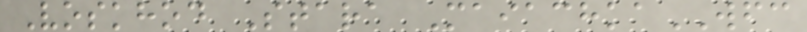Voskhod Stara MaiachkaWFC
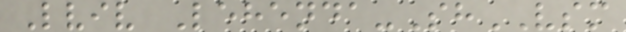Lviv Lehenda-ShVSM
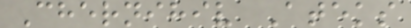Chernihiv Ateks
